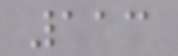113
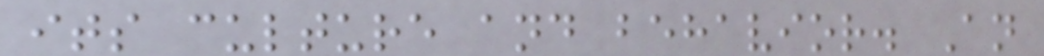its culture and behavior. An
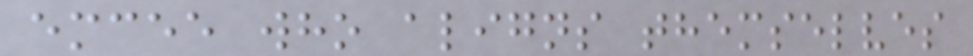emcee who aligns themselves
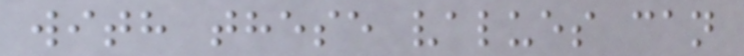with these values can
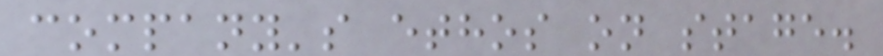company's ethos on stage.
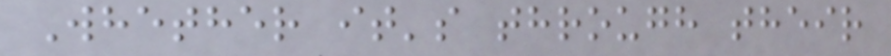Whether it's through their
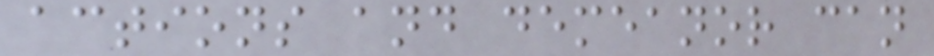actions and demeanor can
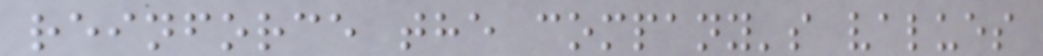reinforce the company's values
